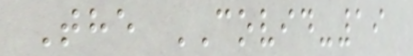The COVID-19
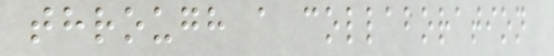through a collaboration
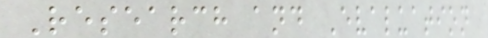Research and Evaluation
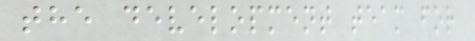the development team for
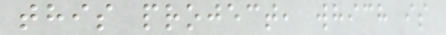this project, which is
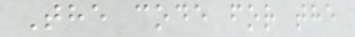The code for the
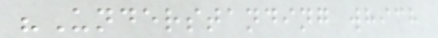"Understanding which
